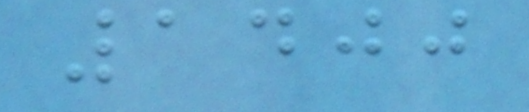1400
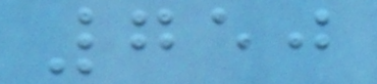750
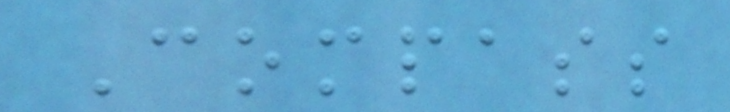Compass
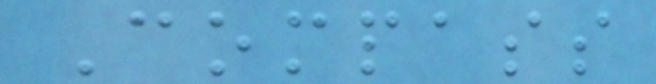Compass
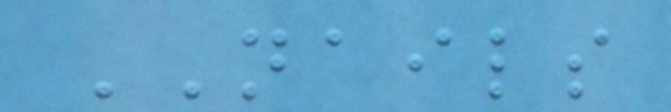NAILS
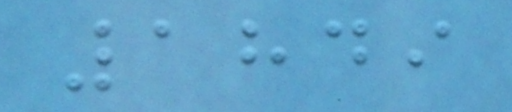1849
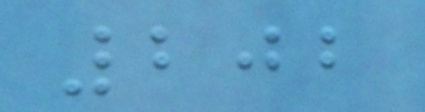202
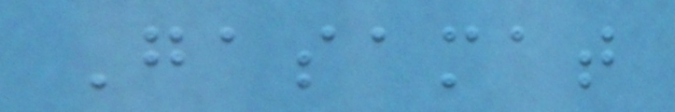Gasamat
